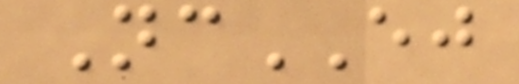NcEJ
